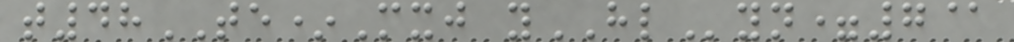t48TE*Mxj yHLyn=7@
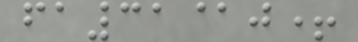fa31@j+
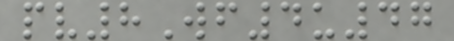pv8Wf4u47
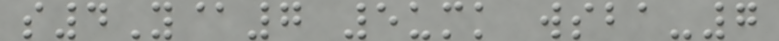s4Y@7 5umk wsba-7
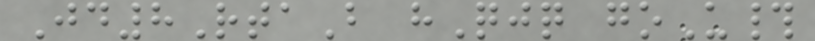Jd8RtaB hQjq goU#
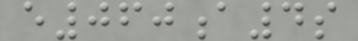e060a4s
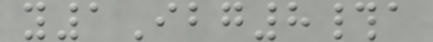y1Ibg8#a
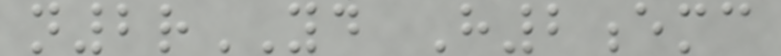n2rYD H2emc
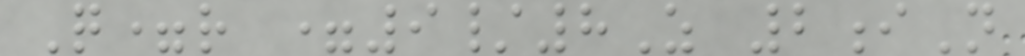Q=r =9/8Z 2iN
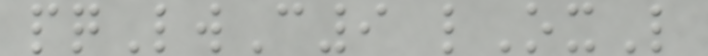pqLwC9 lOxL
